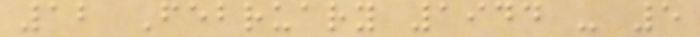12 February 1944 - 5
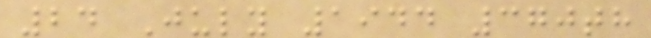24 July 1944 370th
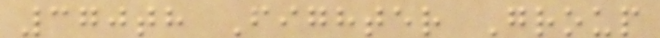370th Fighter Group
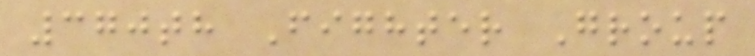370th Fighter Group
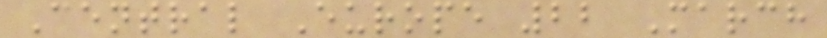Central Europe 22 March
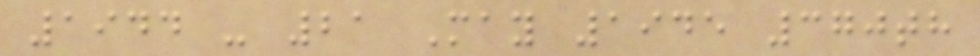1944 - 21 May 1945 370th
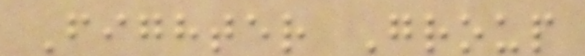Fighter Group
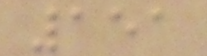151
